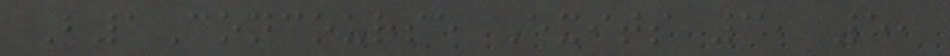B1Concourse Exits 3, 5,
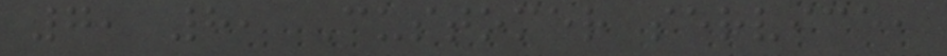7, 8, Customer service,
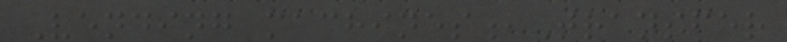Vending machines,Transfer
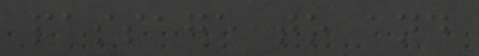passage to and
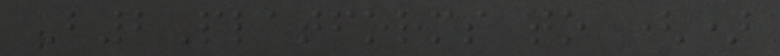B2Platforms to ()
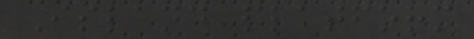Island platform
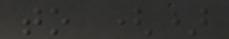to ()
